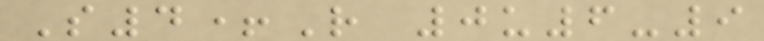S4+R 0u6-9
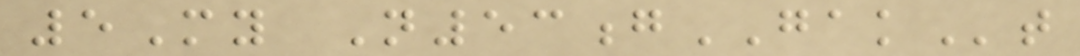5My N53gGAKt
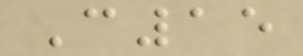C15
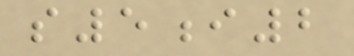s5i2
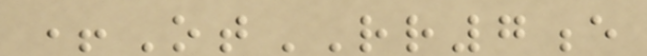+OtRR7e
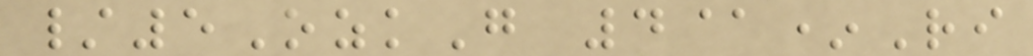/5OzkG 4@*Ri
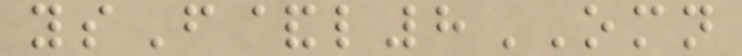ysF&l8OMN
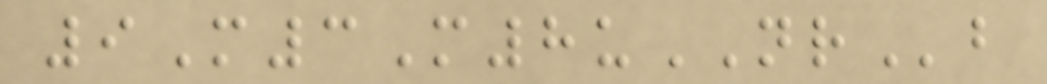9M3M8uNRb
